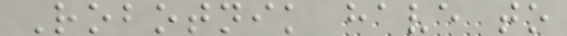Robotnik have to
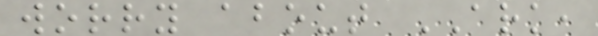worry about ARK,
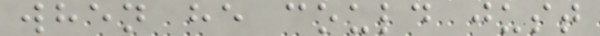when he could just
